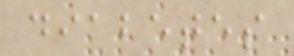diabetes
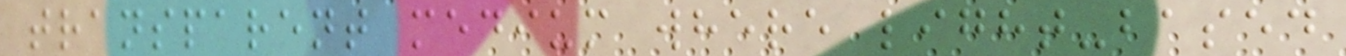transparent medium where light-based
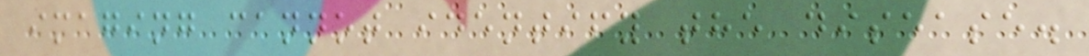imaging cannot identify the disease.
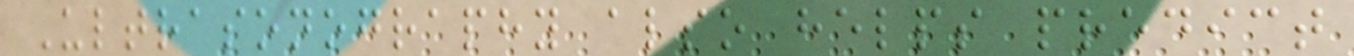Ultrasonography also helps predict
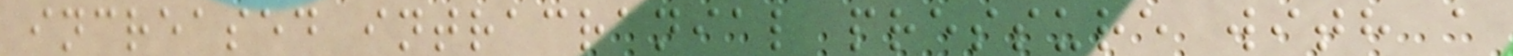increased intracranial pressure with a
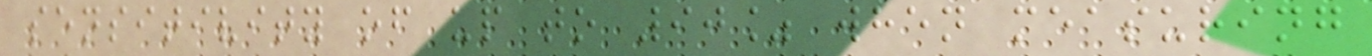sensitivity of up to 90% when measuring
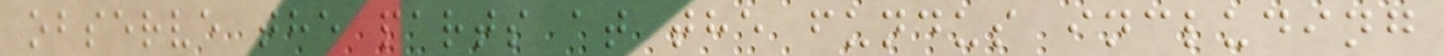observe the parts at the fundus including
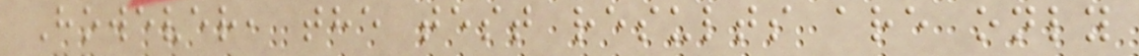However, the test results are only
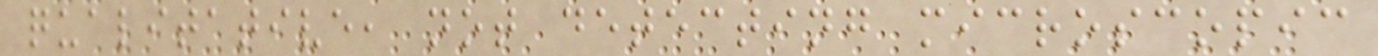qualitative, not detecting microscopic
